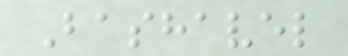Bashavel
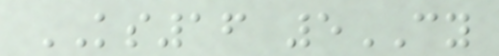KS16 5CY
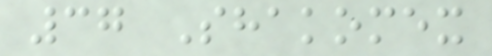37 Shakomex
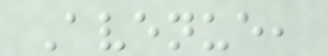Avenue,
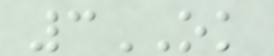3OK
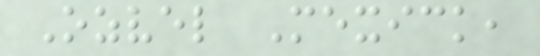Ozvel Mexick,
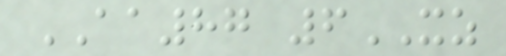AA87 6XZ
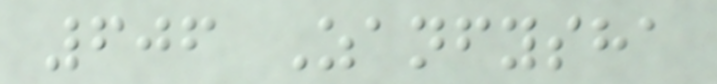606 Zanfysha
